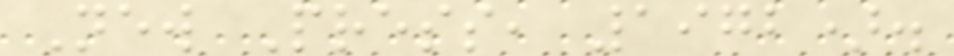New Press, 1972).
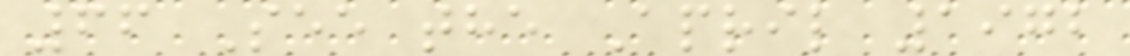66 See the April 1972
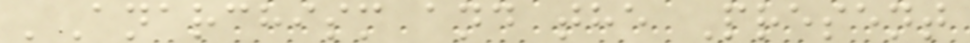'Anarchism and the Present
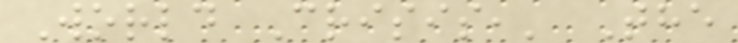World Crisis,' The
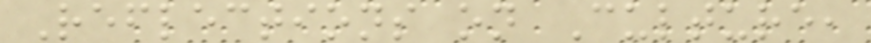Reflections on Culture,
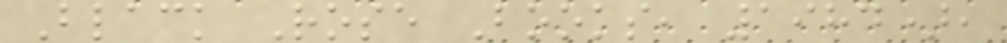Black Rose Books, 1984),
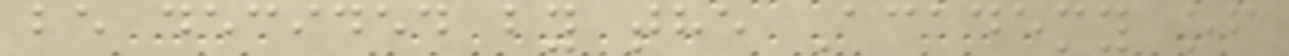be decided by the Academy of
